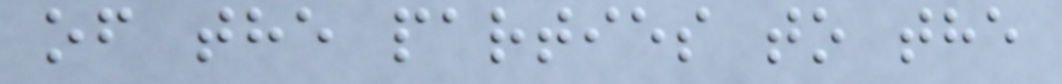of the parties to the
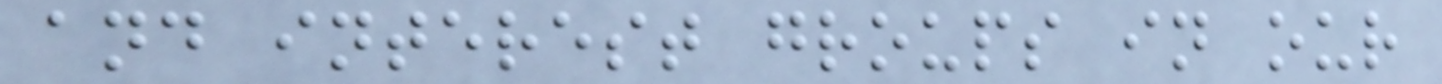and interest groups in our
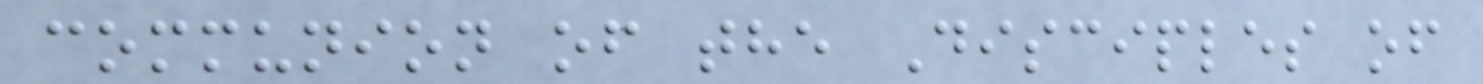communion of the Disciples of
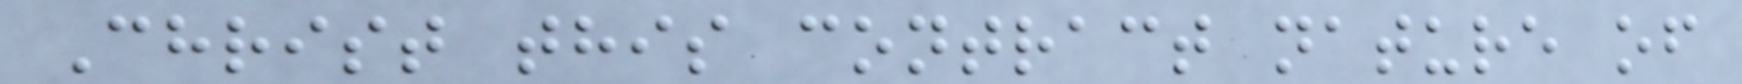Christ this contract nature of
